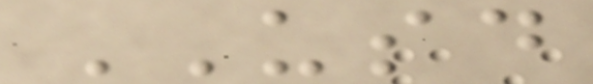USD
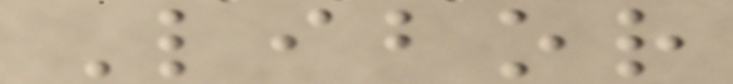Libor
